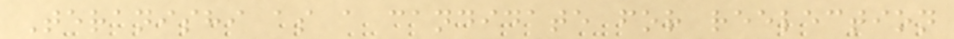Teranishi as a candidate for reelection
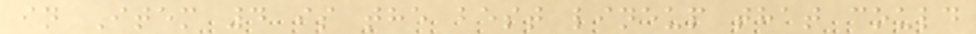in Item 4 is the best lineup that could
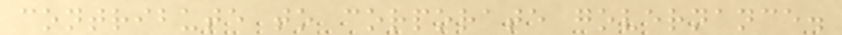contribute to corporate governance.
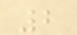2
